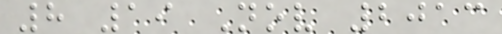8 19 Nov 2013
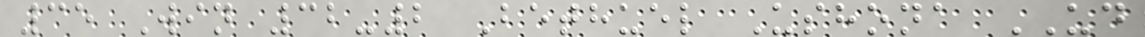35 Win 32-2 Bethuel Ushona UD
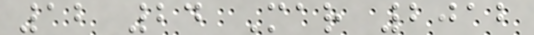12 24 Mar 2012
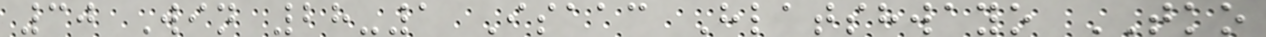30 Win 28-1 Isaac Hlatshwayo TKO
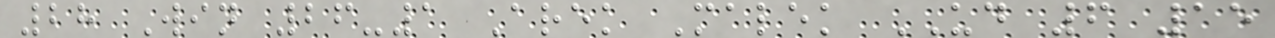28 Win 26-1 Arek Malek UD 6 15
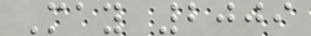May 2009
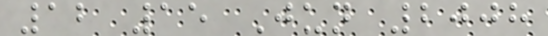12 15 Jun 2008
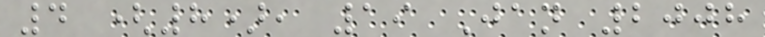4 (8), 19 Jan 2008
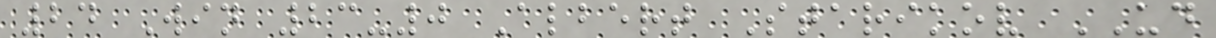24 Win 23-0 Albert Starikov UD
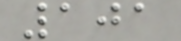101
